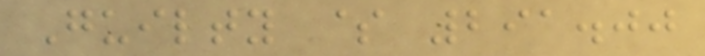Guilty $ 291.00
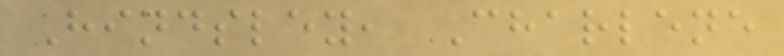Hindsley, Charlene
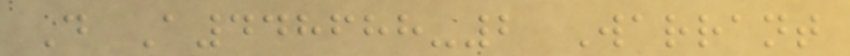D A448688-2 Warrant
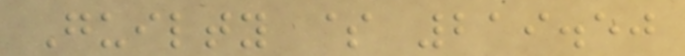Guilty $ 219.50
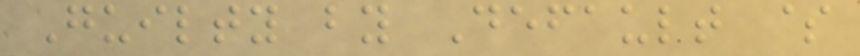Guilty by Default $
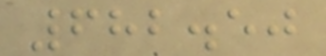682.50
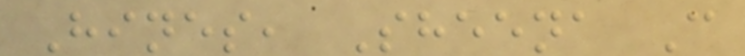Hines, Sheena C
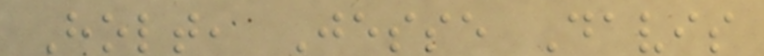Holt, Jesse Davis
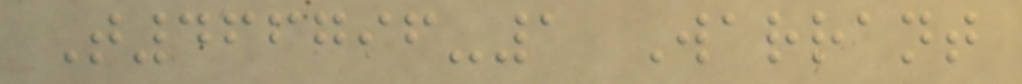T466796-1 Warrant
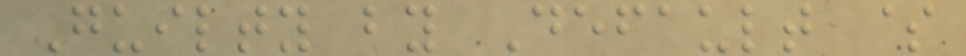Guilty by Default $
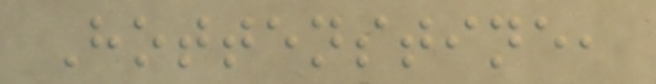Hottenstine,
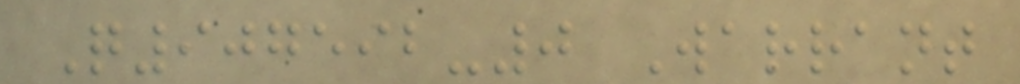Q907592-0 Warrant
